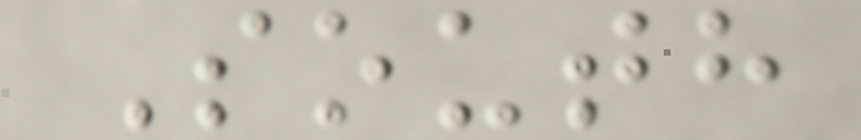South
